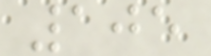105
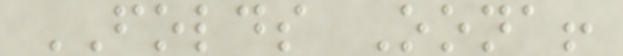FOLDS Oona!
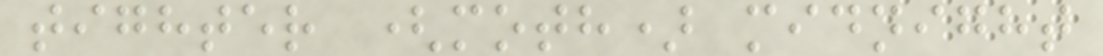tighter (moth) midnight
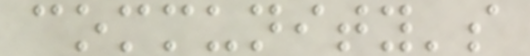community's
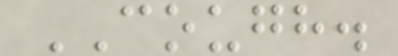COUGH.
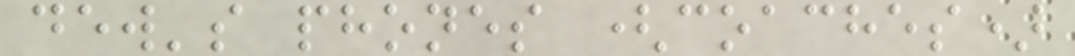dew's phones (coaches)
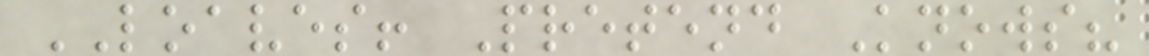LOAVES! Pretend Knows?
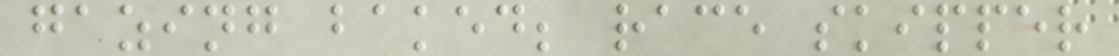gazing baked; race skipper
